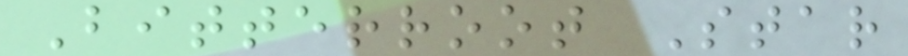Bitterroot Star
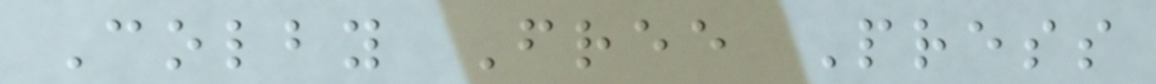Colby Free Press
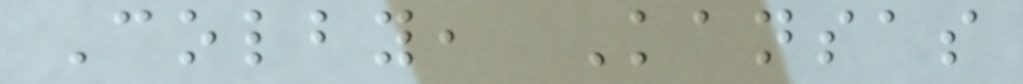Colby, Kansas
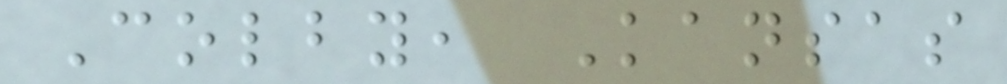Colby, Kansas
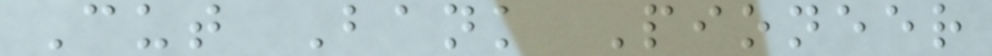Cut Bank Pioneer
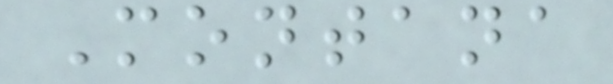Montana
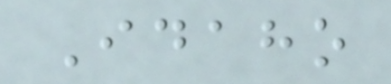Idaho
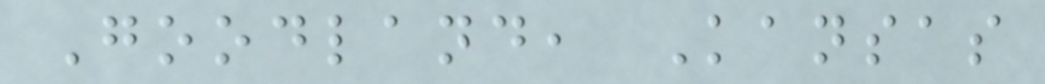Goodland, Kansas
